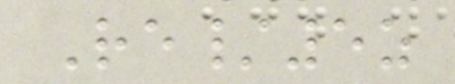Re/5z
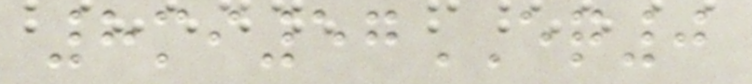8mi57EQ0
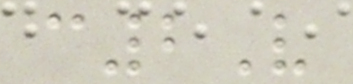c2V
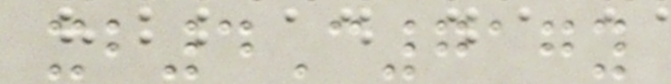xb4C717y
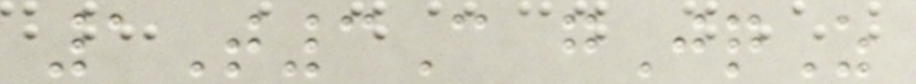1T3C gJqZ
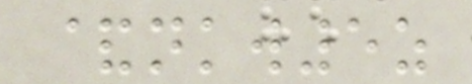&nkw5z
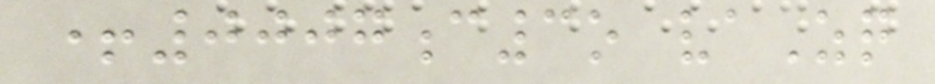+0007c3o vaZq
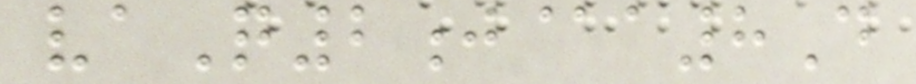vaQ2j@a8D
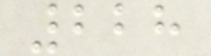228
